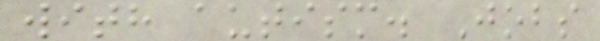with autism. Jobs
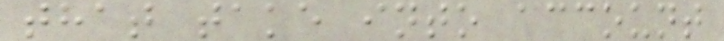that take into account
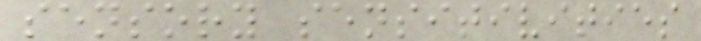sensory sensitivities
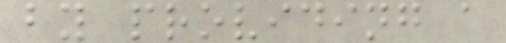by providing a
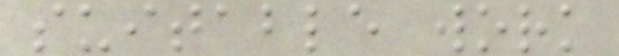suitable work
